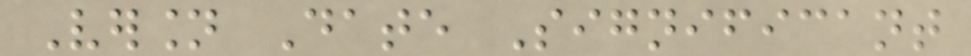Version Date Significant
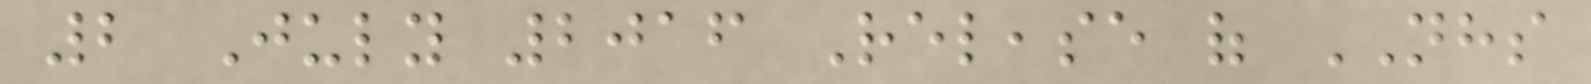2 July 2016 Release of NHS
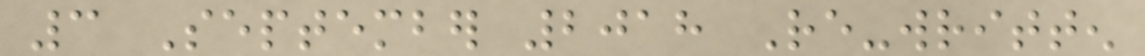3 September 2018 Re-written
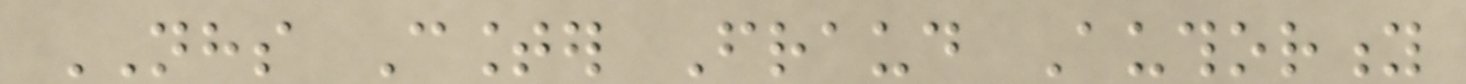NHS Counter Fraud Authority
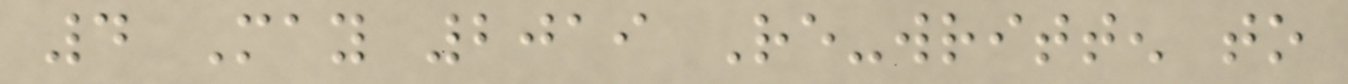4 May 2019 Re-written to
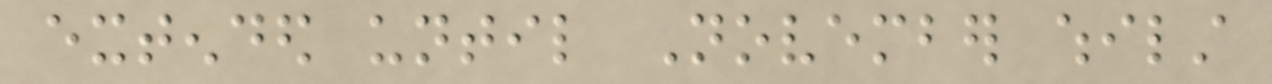extended until November whilst
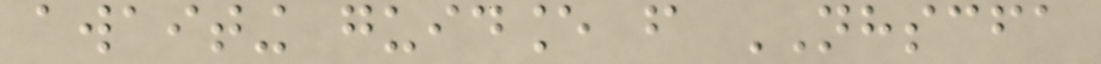awaiting guidance from NHSCFA
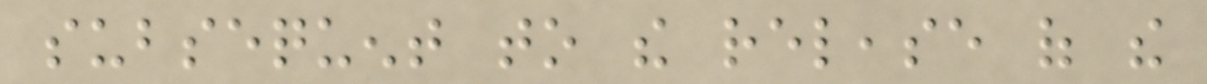subsequent to the release of the
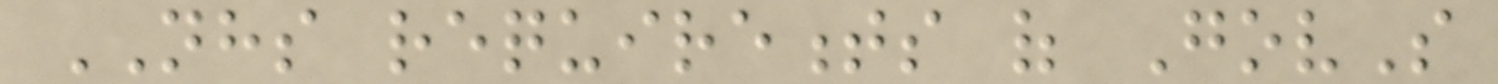NHS requirements of GovS
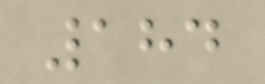184
